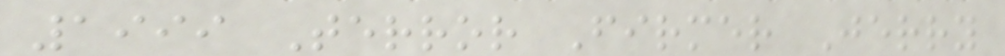1999 Terror Firmer Jerry
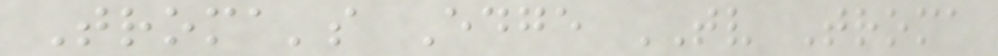Troma's Edge TV Troma
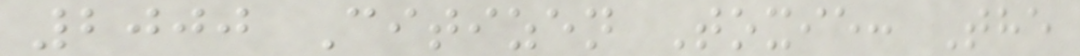2000 Citizen Toxie: The
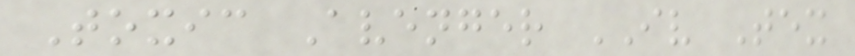Toxic Avenger IV Tex
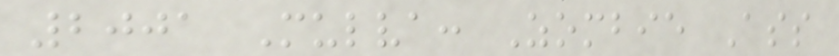2001 Mulva: Zombie Ass
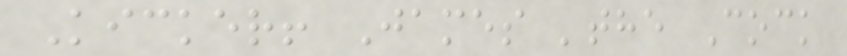Kicker! James 'the Cock
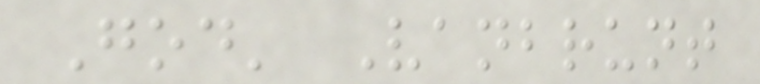God' Vanbrunt
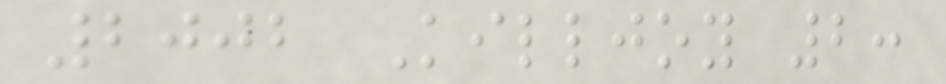2002 Killjoy 2:
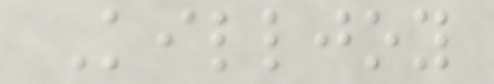Killjoy
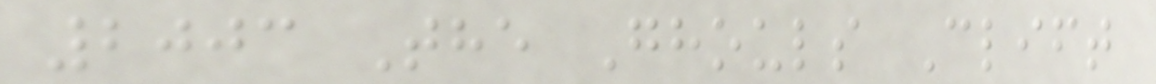2003 The Ghouls Clift
